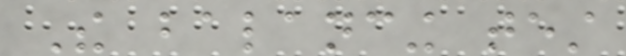The balancing test
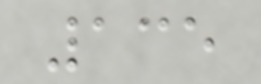135
